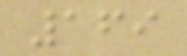169
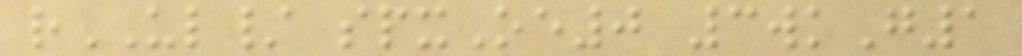rUL/ spxOe0 3wkG1
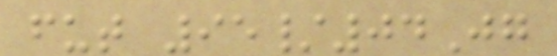fut 95/04Jg
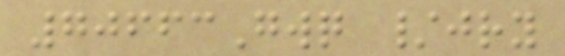70663Gwq /jry
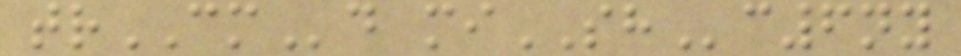trCMd miSHc6ny
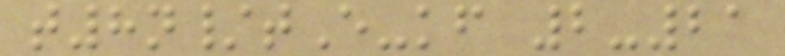t8n/tE-kf 2-21
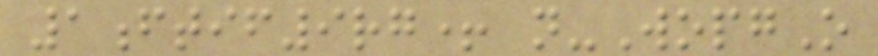1ftif9rg+ n-WopgO
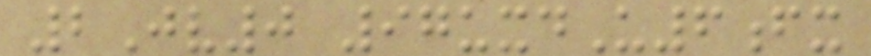2Jv0 97uxdU6fx
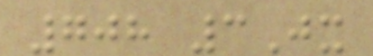708 3Jx
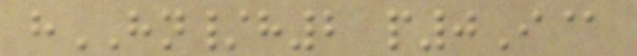hHN/h2 p0I@
